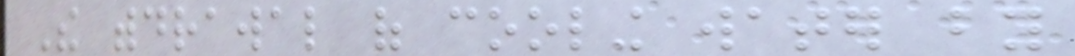The withdrawal of cooling water by
